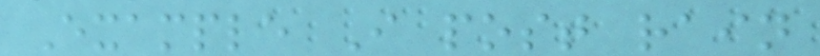Example I post rain
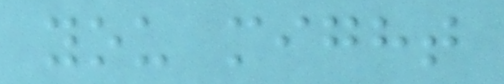you might
